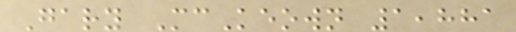Gary McKeown 1,881
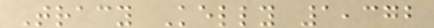Tracy Kelly 1,372
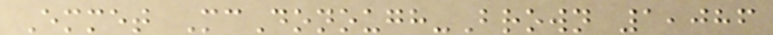Emmet McDonough-Brown 1,086
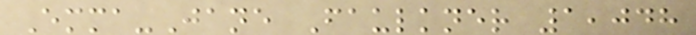Emma-Jane Faulkner 1,048
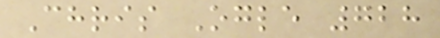Chris Ogle 728
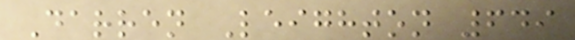Darren Leighton 649
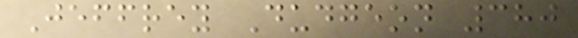Jeffrey Dudgeon 380
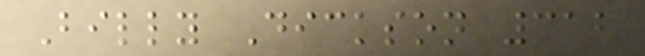Billy Dickson 312
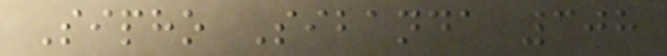Sipho Sibanda 308
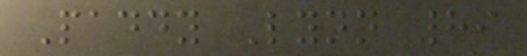Paddy Lynn 89
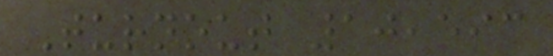Turnout 10,593
